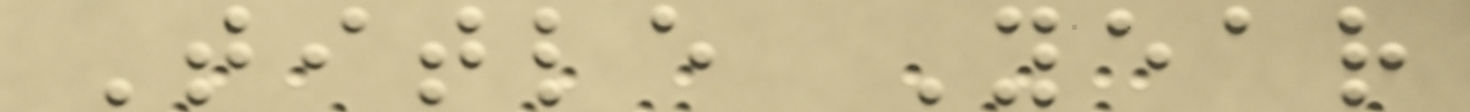Title Year
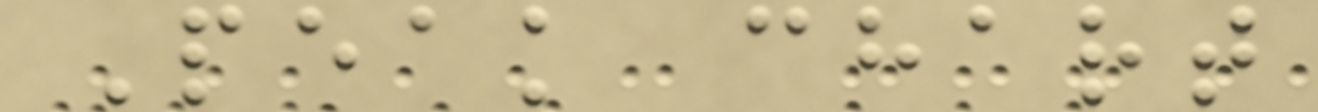Peak chart
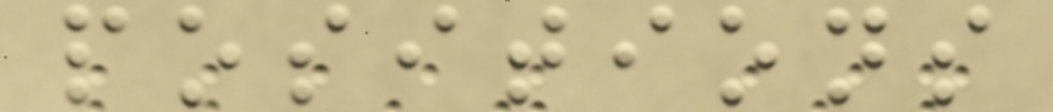positions
